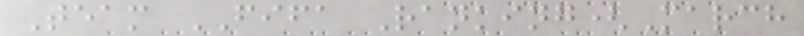Team FIFA Ranking(March
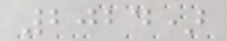2024)
